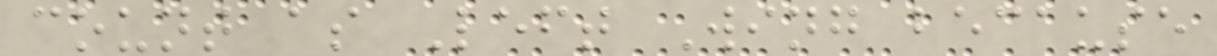count as Left Wing because
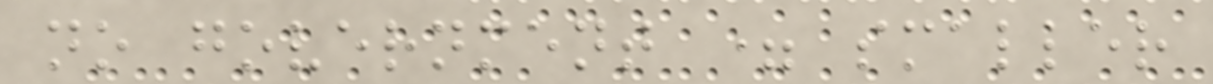no government = smaller
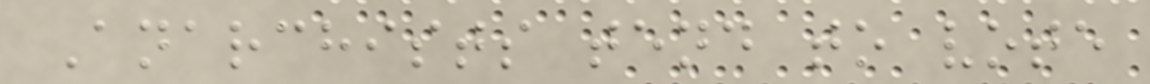Anarchists tend to vote
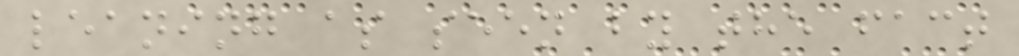leaning as seen by the fact
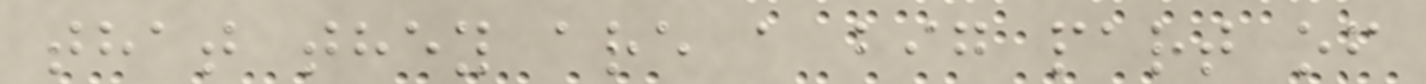that they are a big part of
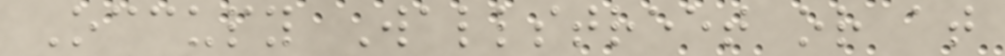Occupy Wallstreet or at
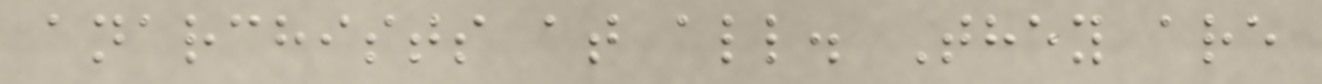anarchists at all. They are
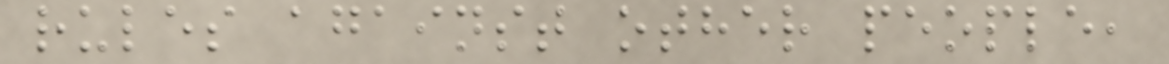rules against other people,
